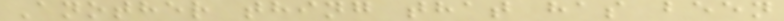Another thing that has been
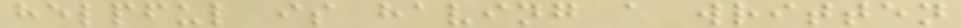helpful is having a written
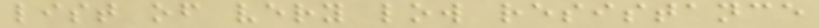list of very low resistance
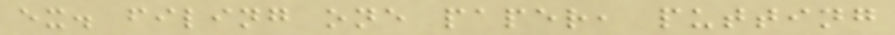ex. filing one paper, putting
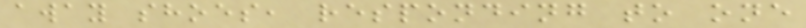away shoes, responding to one
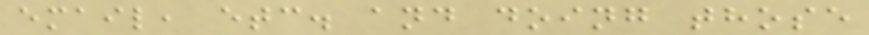email, etc. and doing those
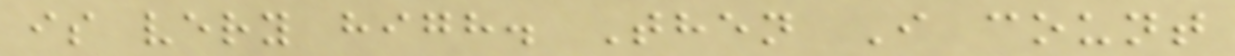is very high. Then I count
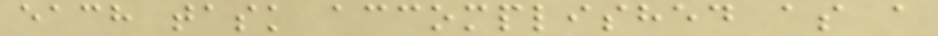each task accomplished as a
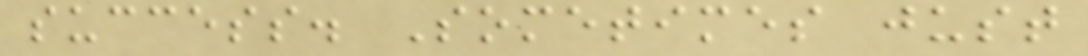success. Sometimes just
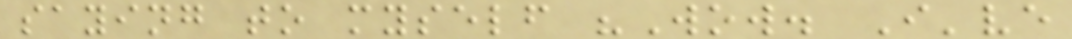saying to myself "Wow. I've
